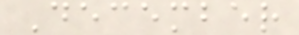December
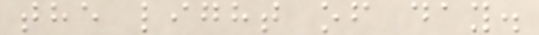the light of day.
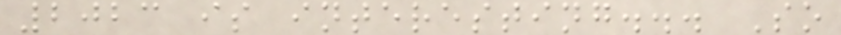2023 is interesting... So
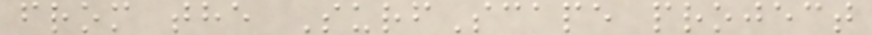from the SurfScape project
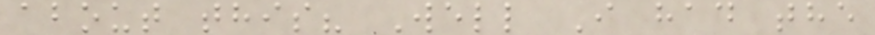about this? Well I had the
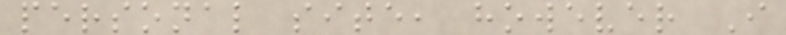personal site, however I
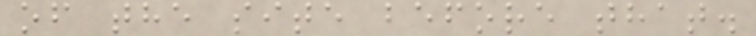of the site before that.
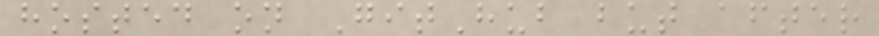hosted on GitHub but after
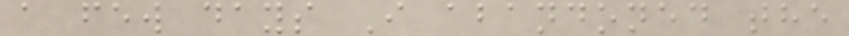a few days I abandoned the
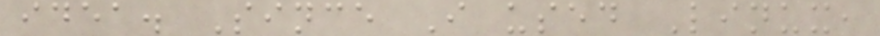idea. Since I used Linux,
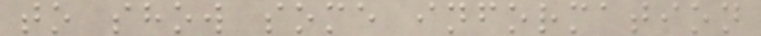to show some information
